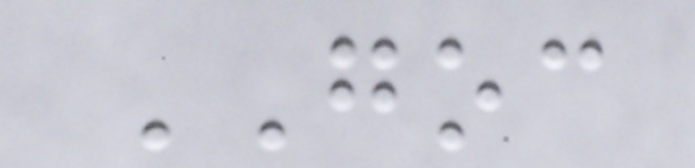GOC
